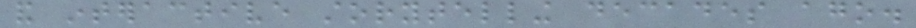and interactive storytelling decades ago.
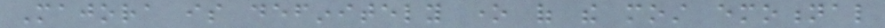Majora is definitely one of the most emotional
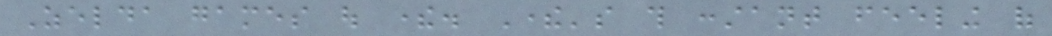Zelda games out there. There's this constant feeling of
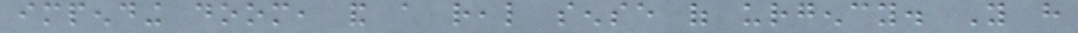impending doom, and a real sense of urgency. You have
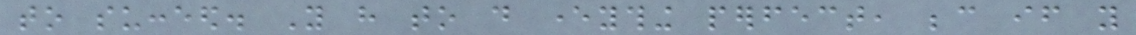to succeed. You have to do everything perfect, because if you
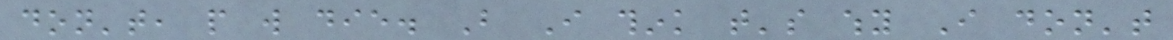don't, people will die. But I think that's why I don't
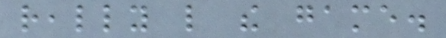really like the game.
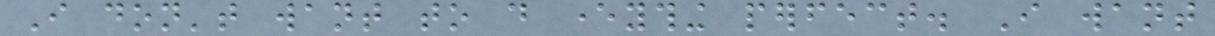I don't want to do everything perfect. I want
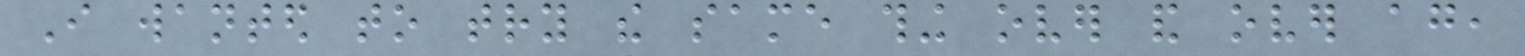I wanted to try the same thing over and over again,
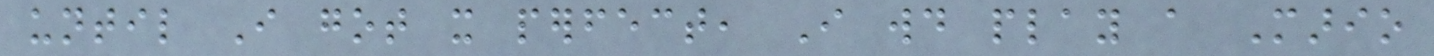until I got it perfect, I would play a Mario
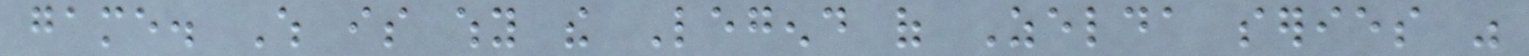game. Which is why the Legend of Zelda series was
